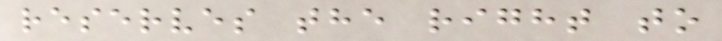reserves the right to
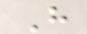H
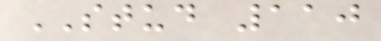STUD 110
